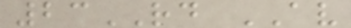23RD AV
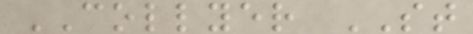COLLYER ST
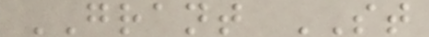GRANT ST
